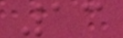13
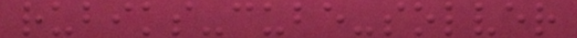rubiks-cube-solver
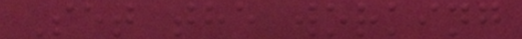Set the working
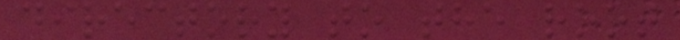directory to the root
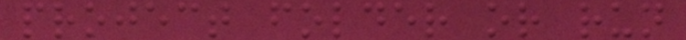project folder or run
